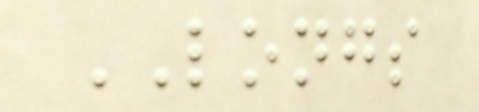LONGS
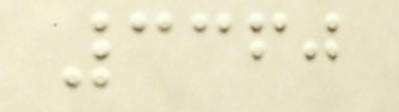3360
